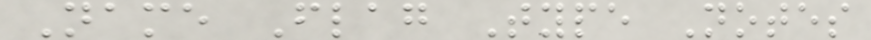Name Flag Type Notes
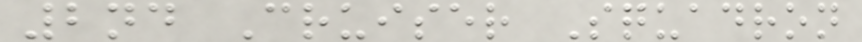2nd Cruiser Squadron
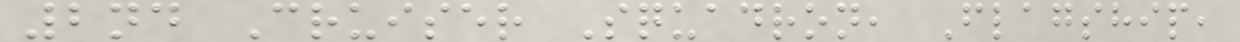2nd Cruiser Squadron, Flagship,
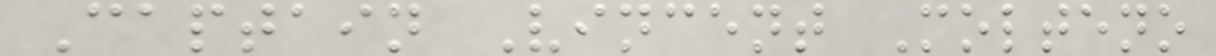Captain Vincent Molteno
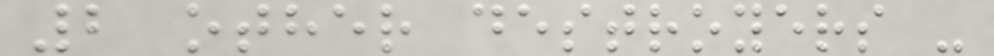2 other destroyers -
